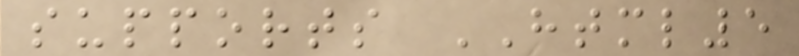supports HTML5
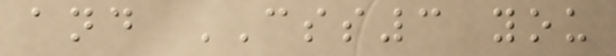and CSS3 you
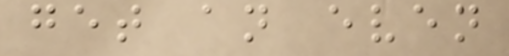get an even
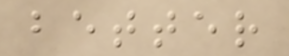better
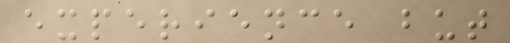experience but
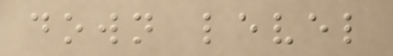down level
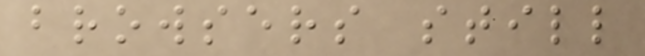browsers still
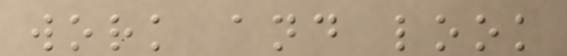work and look
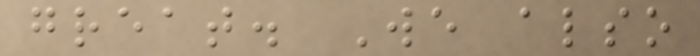great. We also
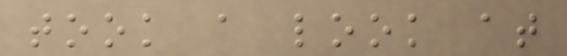took a look at
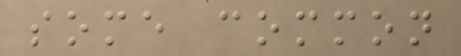some common
